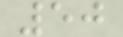50
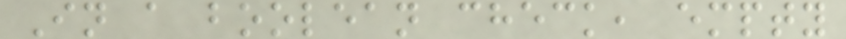In a boolean check, empty
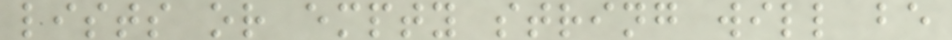lists or empty string will be
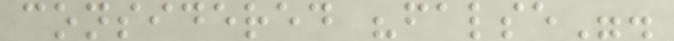considered "false".
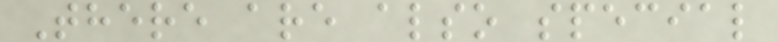There are also special
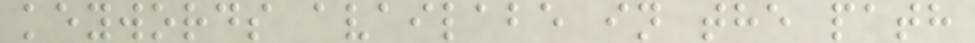keywords availabe in the path
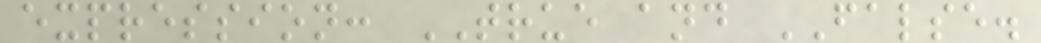expression: TRUE and FALSE.
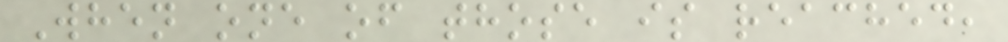When one of those is reached,
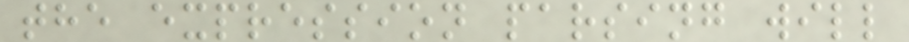the expression parsing will
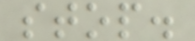stop.
